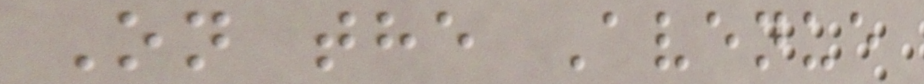On the Avenue
